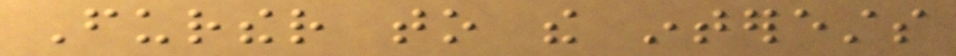Further to the interests
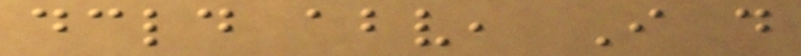declared above, I do
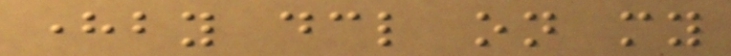hereby declare on my
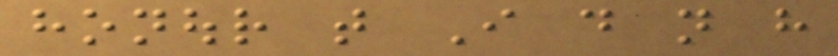honour that I do not have
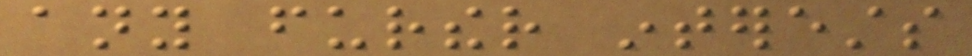any further interests
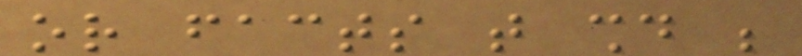or facts that should be
